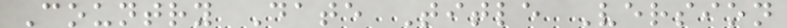Country Date Title Version
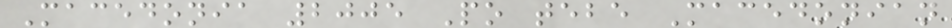Macedonia 2005 Po tebe Macedonian
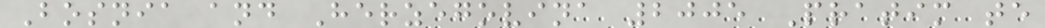Bosnia and Herzegovina 2005 Pratim te
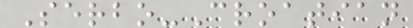Serbo-Croatian
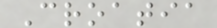Croatia
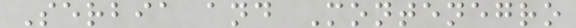Serbia and Montenegro
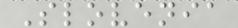Slovenia
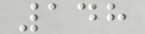148
